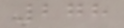278
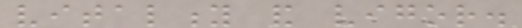vitality and vigor.
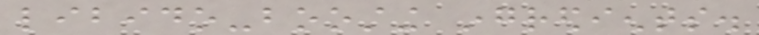libido-boosting ingredients.
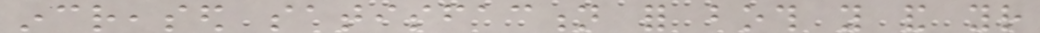increased satisfaction for both you and your
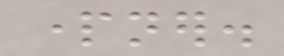partner.
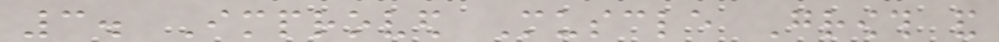3. Improved Muscle Growth and
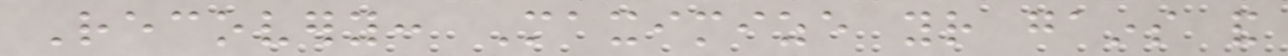Recovery: Maximize your gains and
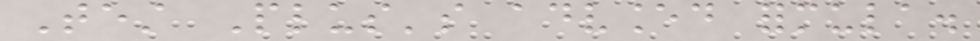Test Plus's advanced formula.
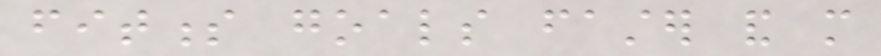fitness goals faster and more
